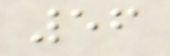56
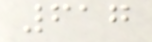617
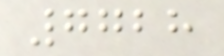7728
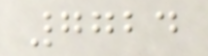7724
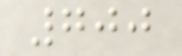700
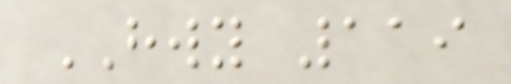HWY 119
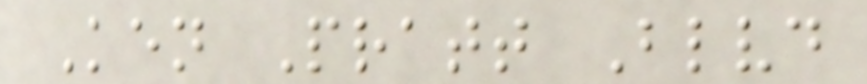Ken Pratt Blvd
